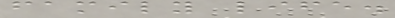family life.
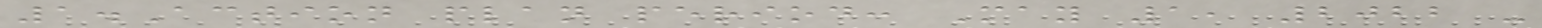1.Action plan period: May 1, 2022 -
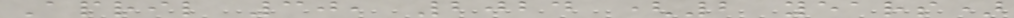April 30, 2024 (2 years)
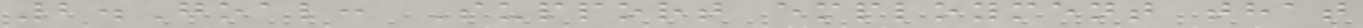2.Goal: Support employment that
